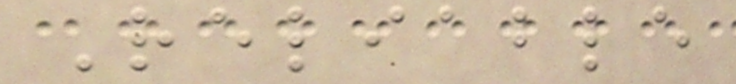Reliable
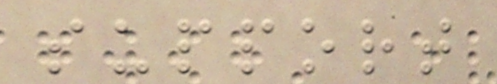support
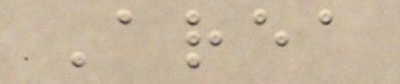Area
